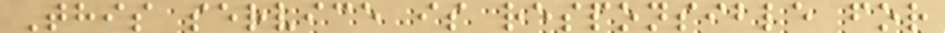This service is responsible for
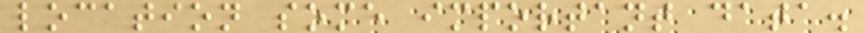location some important data.
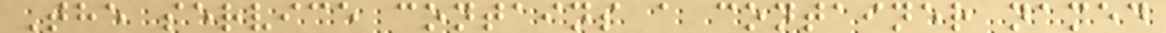The service contains a container named
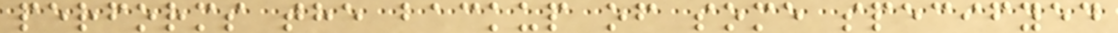performs the backup of some specifyed
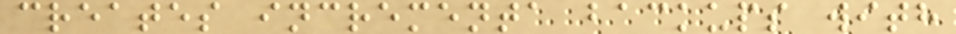creates incrementa backups with
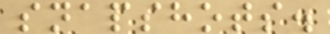snapshots.
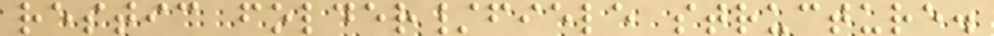restic folder/fiele structure.
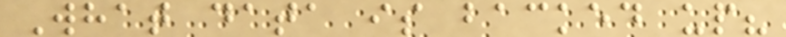What data is backed up?
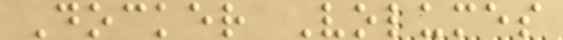Docker Volumes
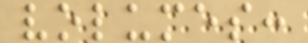volumes:
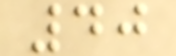40
